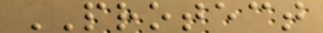PROTECT
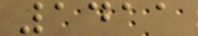1411
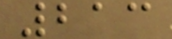213
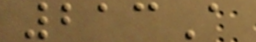213A
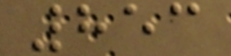853
